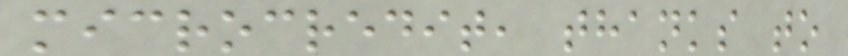microcredit, thanks to
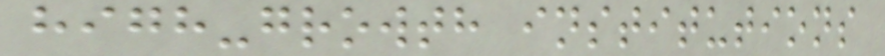high-growth institutions
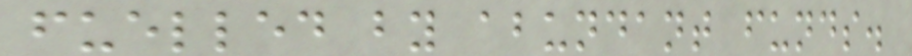fuelled by abundant funds.
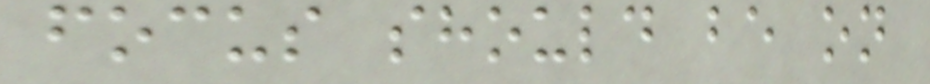focus should be on
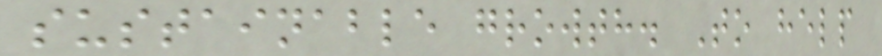sustainable growth. To help
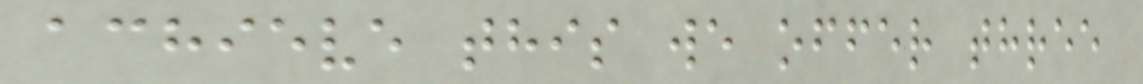achieve this we offer three
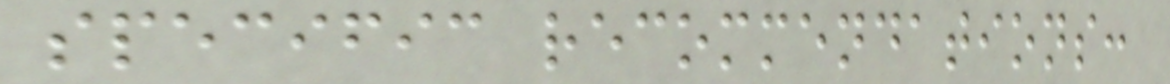specific recommendations:
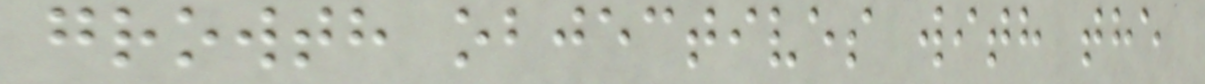growth objectives with the
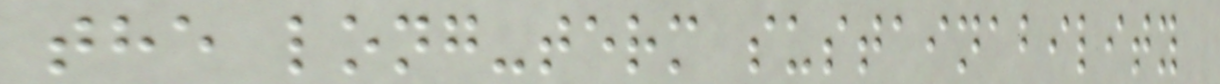the long-term sustainability
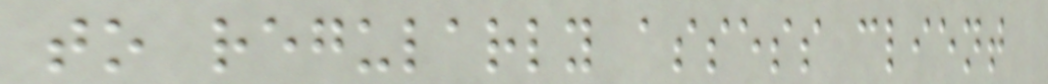to regularly assess client
